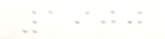1900
